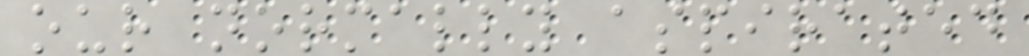our normally aspirated
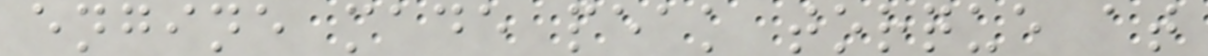engine made peak torque at
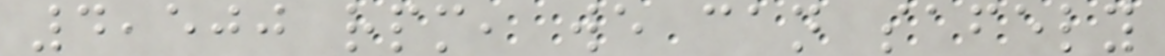4,500 rpm, we can safely
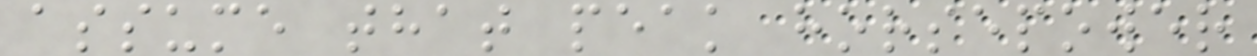assume that peak horsepower
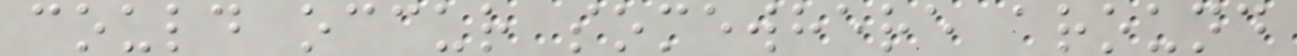could occur somewhere around
